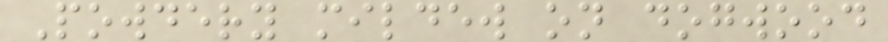Powdery mildew on dogwood
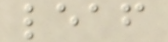leaf
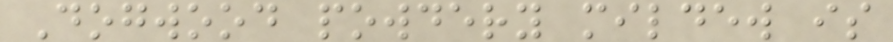Dogwood powdery mildew is
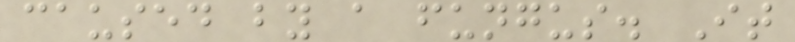caused by a fungus. It
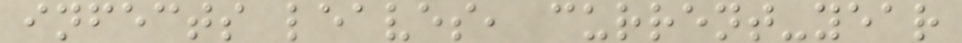infects leaves, current-year
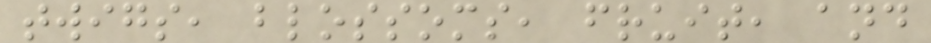twigs, blossoms, fruit, and
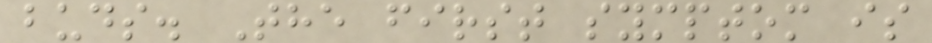buds. The first symptom is
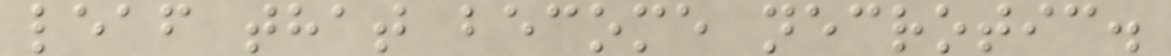leaf that become necrotic.
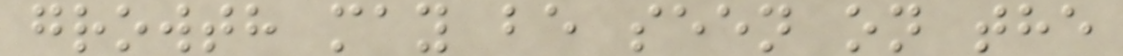growth may be seen on the
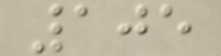105
